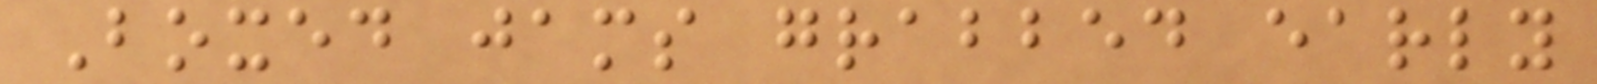Boxed jams grabbed early
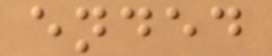ended
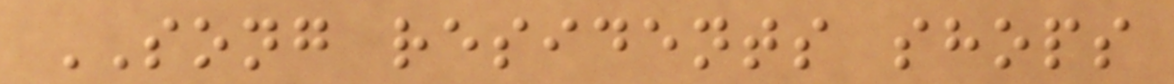SONG residents shops
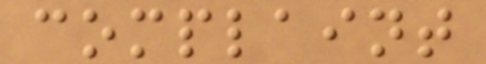complaint
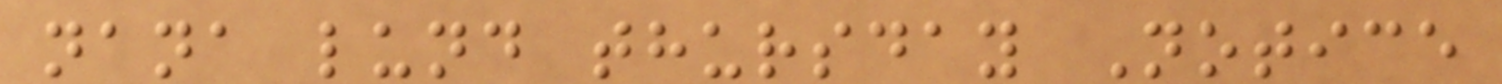nana lund thursday Notice
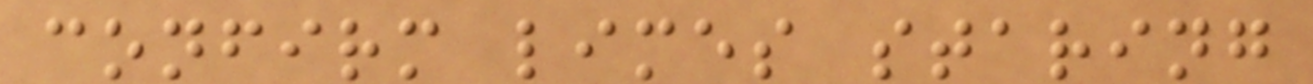confirm limes staring
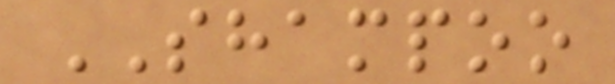SHAMPOO
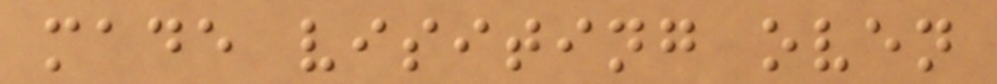made visiting oven
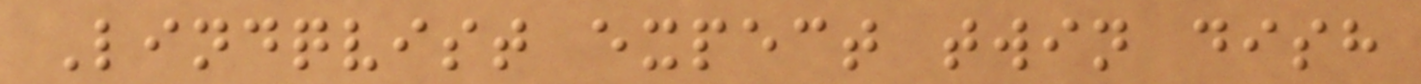Lindqvist expect twin dish
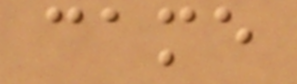came
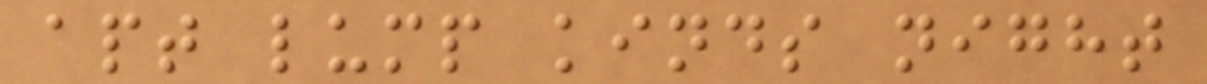apt lump kinds night
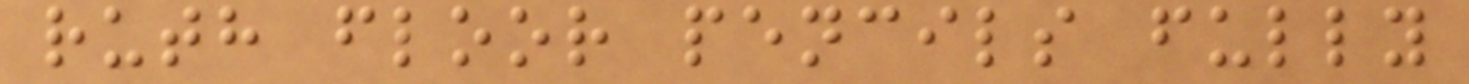ruth floor pencils fully
